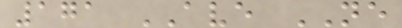171 AVE NE
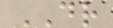DR
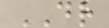DR
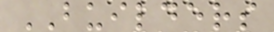BUILDERS
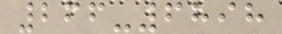266-6898
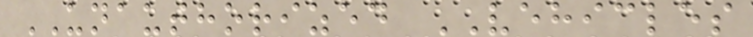UNAUTHORIZED VEHICLES
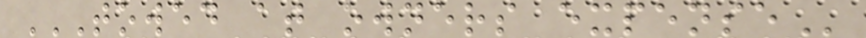TOWED AT OWNERS EXPENSE
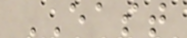EAST
